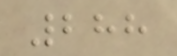288
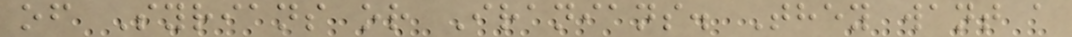of Syrians or Iranians. They want a
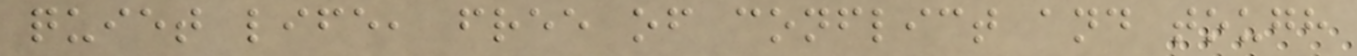quiet life, free of conflict and tough
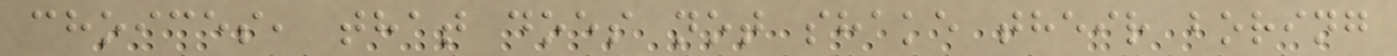choices, that does not shake their boring
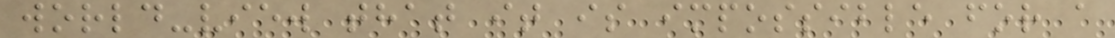world-view that it is impossible for a
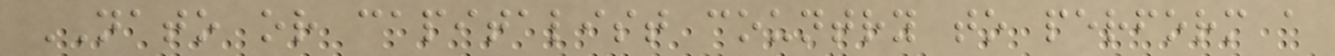NATO or capitalist country to perform a
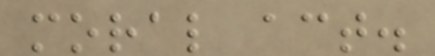moral act.
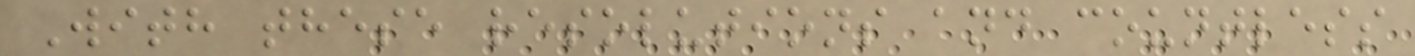With these resolutions and countless
